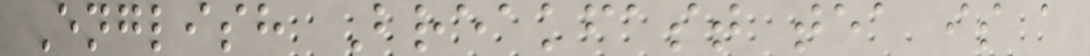English Breakfast tea is a
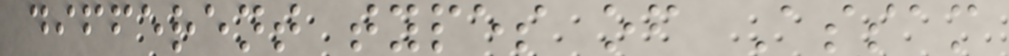different types of Assam
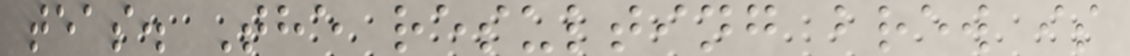teas. The resulting brew is
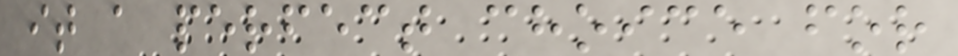it a perfect choice for
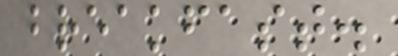breakfast.
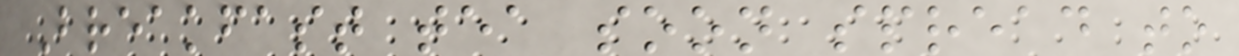Breakfast tea soon spread to
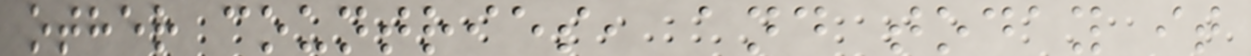other countries, and today it
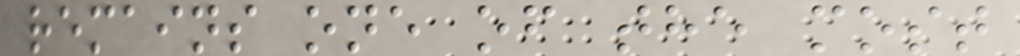remains one of the most
